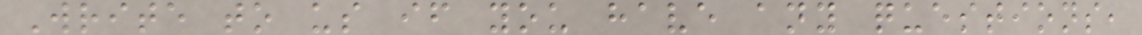Write to us if you have any questions,
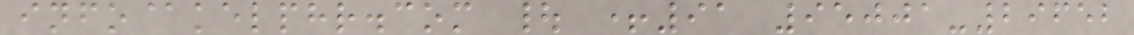info@kelphr.com | +91 95001-29652
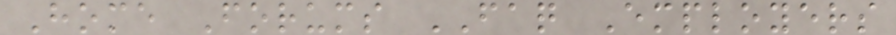Home Forums FAQ Employers
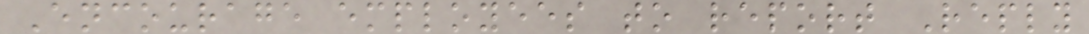Encourage employees to report Reply
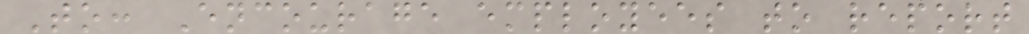To: Encourage employees to report
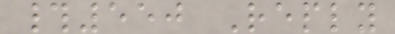#550 Reply
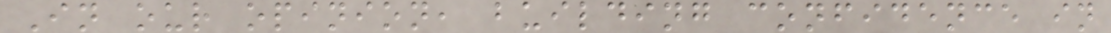In our opinion, building confidence in
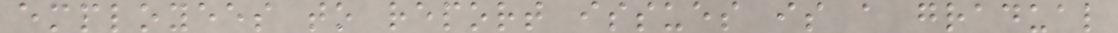employees to report issues is a gradual
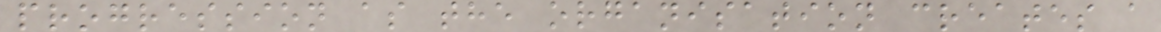progression as the organisation creates a
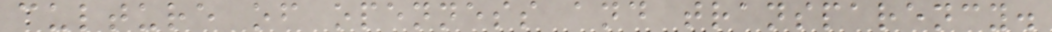culture of openness and transparency.
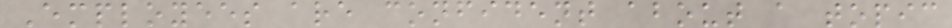Employees are confident about a topic
